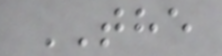THE
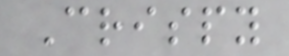Crispy
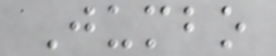Jumbo
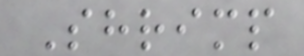Shrimp
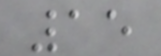15
